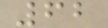62
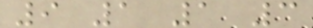9 1 1 3
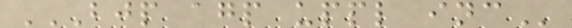BJP AGP UPPL INC
